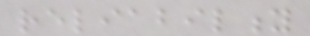reliability
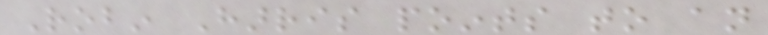Robin Harris points to an
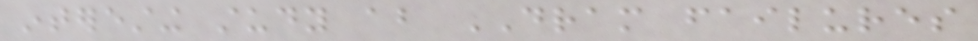interesting study about DRAM failures
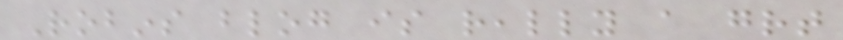Robins blog is really a great
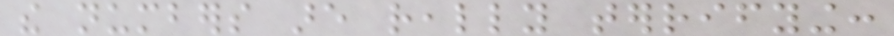the numbers are really terrifying:
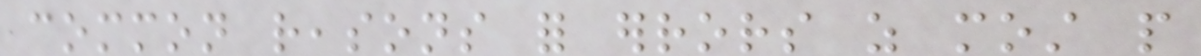common reasons for errors as most people
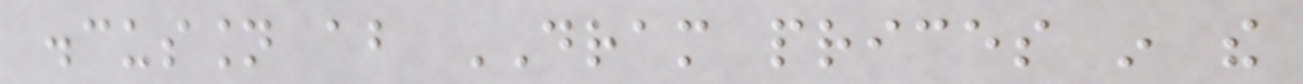discussion about DRAM prices in the
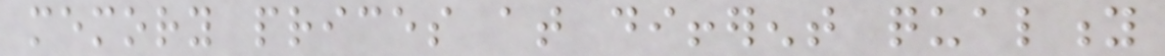memory prices at different quality
